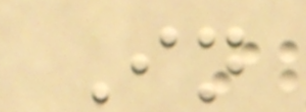In
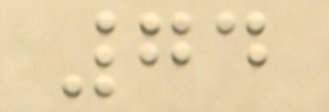74
